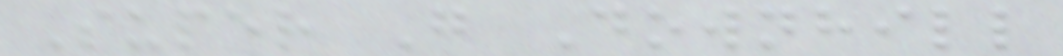Super G Downhill
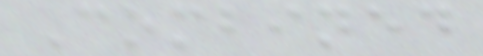Combined
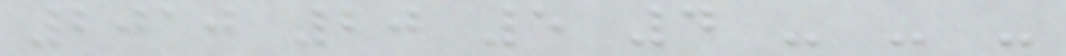2010 20 5 4 - - -
